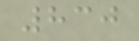830
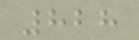828
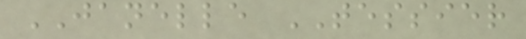JANELLE TESSIER
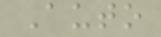Auto
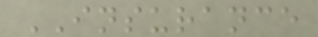INSURANCE
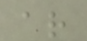ar
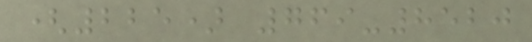(225) 769-8520
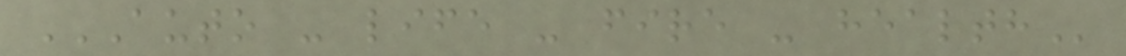AUTO - LIFE - FIRE - HEALTH
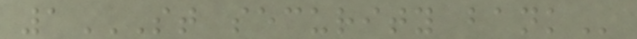1ST SECURITY BANK
